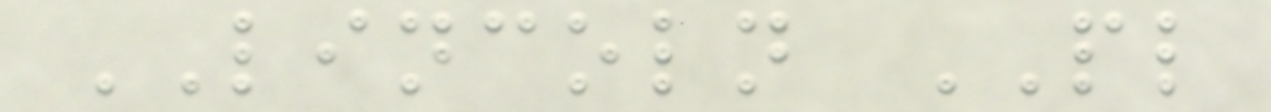LINCOLN PL
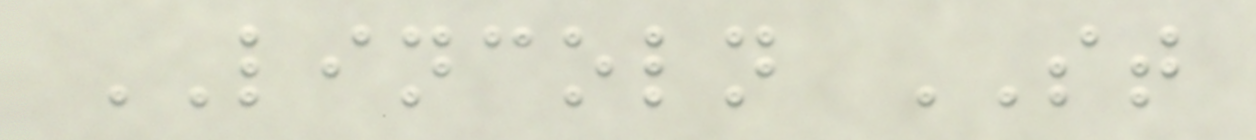LINCOLN ST
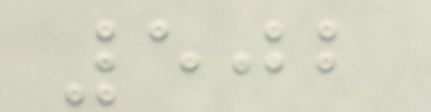502
